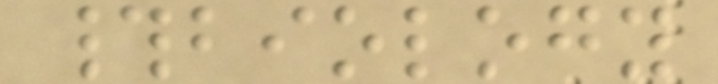#biology
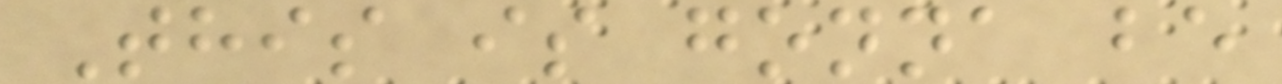This is gonna be
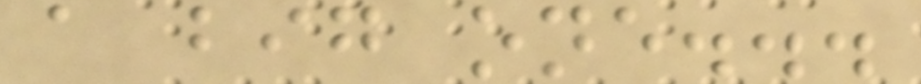a big one...
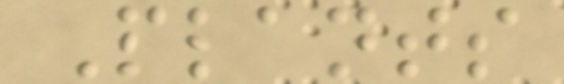Plants
